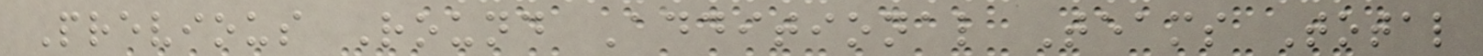Previous Round Additional Teams Total
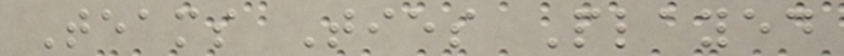Teams Ties Played
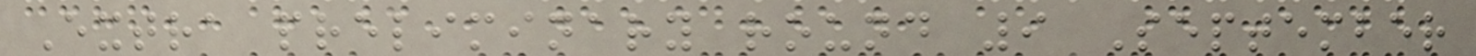Extra preliminary round 9 September
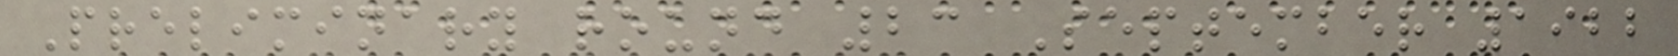Preliminary round 23 September 1922
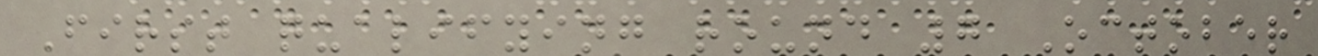First qualifying round 7 October
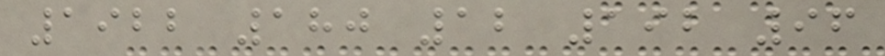1922 180 12 192 96
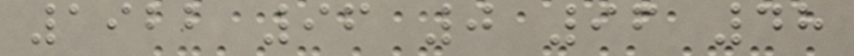1922 96 0 96 48
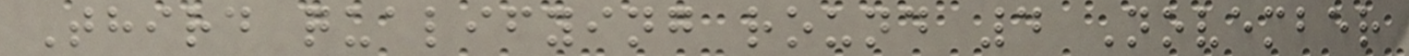Third qualifying round 4 November
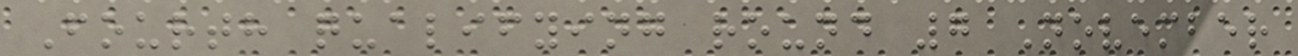Fourth qualifying round 7 November
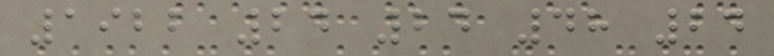1922 24 24 48 24
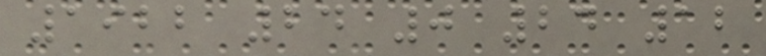1922 24 0 24 12
